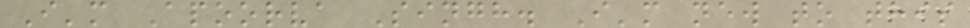I'm Apoorva Singh. I'm new to this
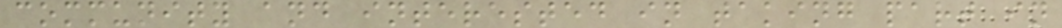community and interested in taking part in
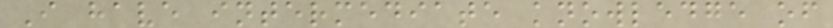I have intermediate knowledge of
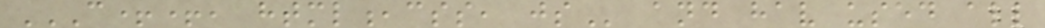C++, HTML,CSS, JS and hav used all
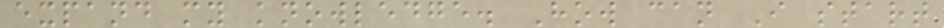expand my knowledge. How can I start
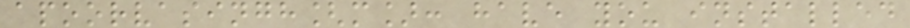apoorvasingh[m]: have you installed
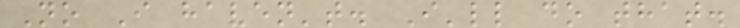No I haven't. I'll do that.
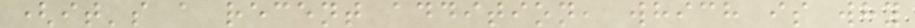(it's a recent addition, which is why
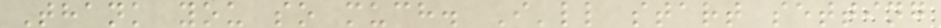Thank you so much. I'll start setting
